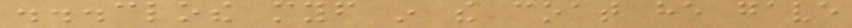...clothe myself in the coat he gave
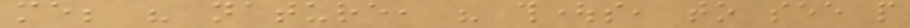me; his nature, his thoughts, to see people
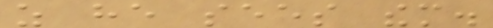as he sees them.
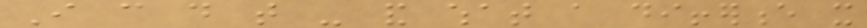I can do that - and what a difference it
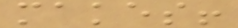makes!
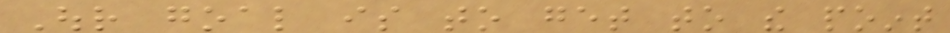Our goal is to get to the point
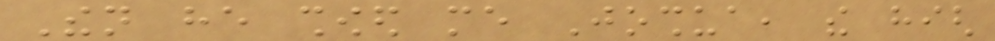Then he showed me Joshua, the high
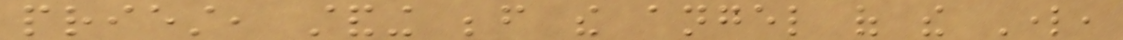priest, standing before the angel of the Lord,
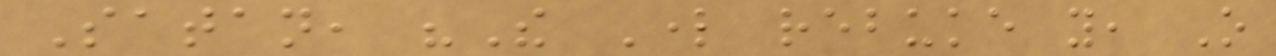Satan, "The Lord rebuke you, O
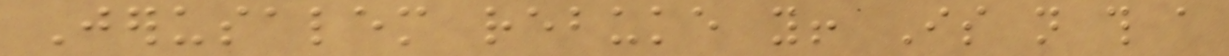Jerusalem rebuke you! Is not this a
